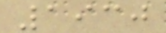1930
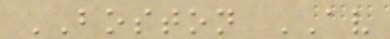BOSTON AV
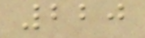220
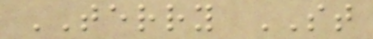TERRY ST
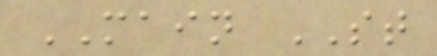MAIN ST
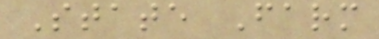State Farm
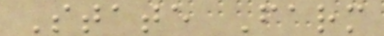State Farm
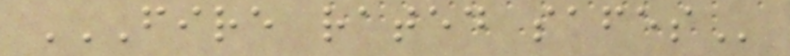FIRE RATED SAFES
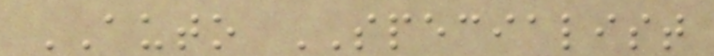AUTO SPECIALIST
